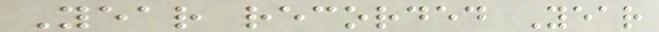Year recorded Year
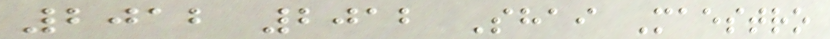2012 2012 Shai Maestro
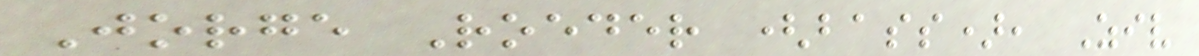Jorge Roeder (bass), Ziv
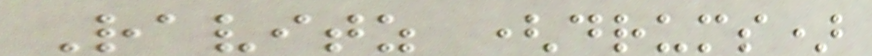Ravitz (drums)
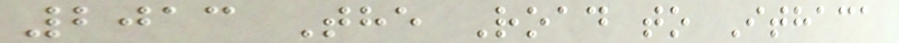2013 The Road to Ithaca
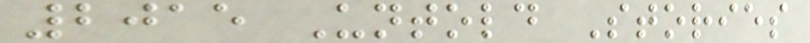2015 Untold Stories
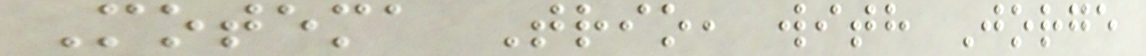Motema Trio, with Jorge
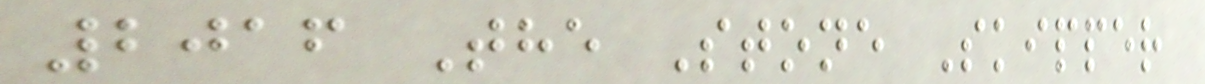2016 The Stone Skipper
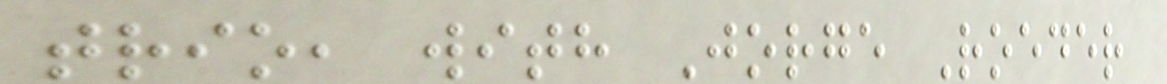trio, with Jorge Roeder
